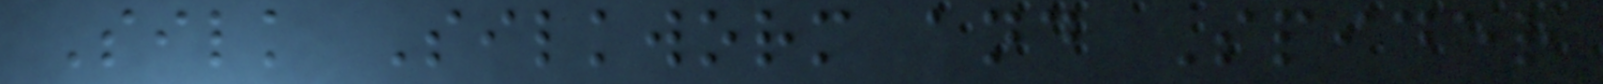Silk Silkworm and Spider
